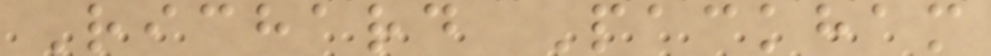Richard Packham
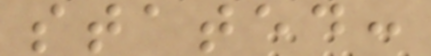stated:
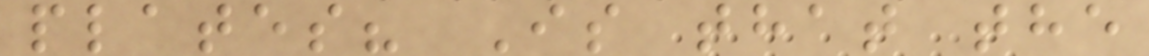plates? Is that the
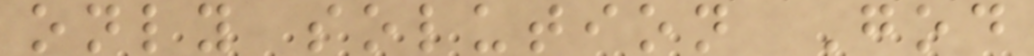only solution God
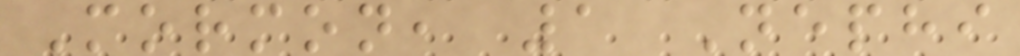Mormon, 1 Nephi
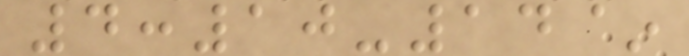4:10-14~
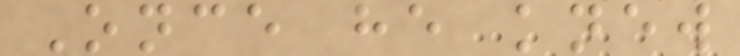Once he knew
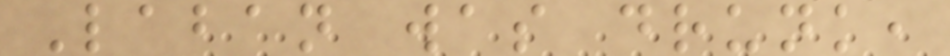Laban was drunk,
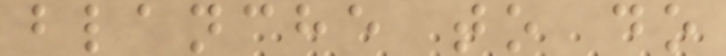blanche to do
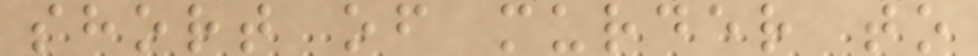short of murder to
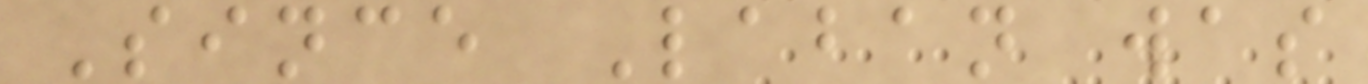Since Laban was
